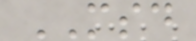MSD
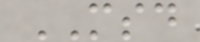MSD
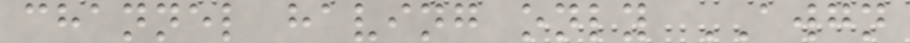channel having only AWGN
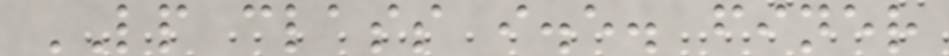LP class i.e. finer
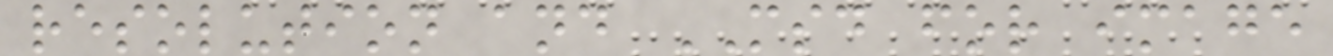resolution and MSD for image
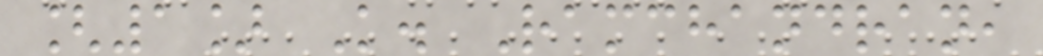[1] K. Ramchandran,
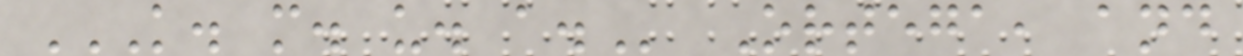K. M. U. A. Ortega, and
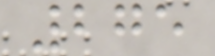275
